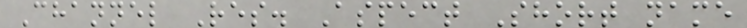Channel Res. Aspect Short name
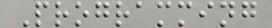Programming
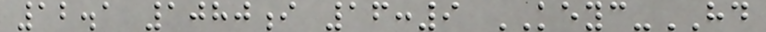12.1 1080i 16:9 KEYC-HD
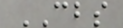CBS
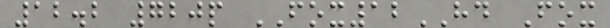12.2 720p FOX12HD Fox
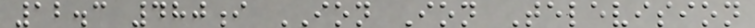12.3 480i ION Ion Television
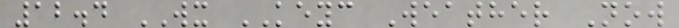12.4 WX KEYC Weather Now
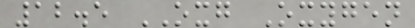12.5 OXG Oxygen
